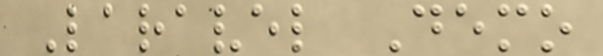Laravel Demo
